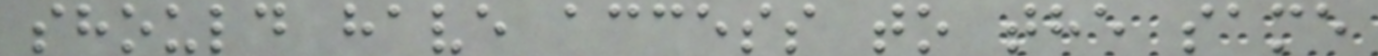should have access to the same
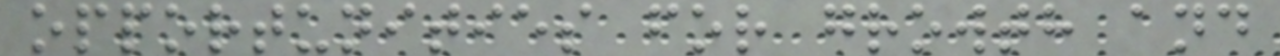opportunities for growth and
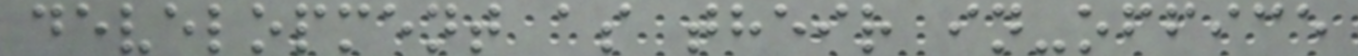development as their in-office
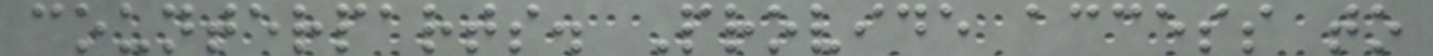counterparts. Provide access to
